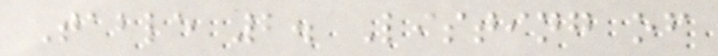Table 2. Listing of
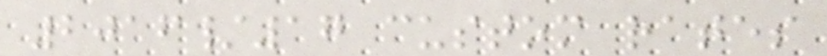2016/17 custom rates
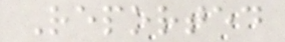Reported
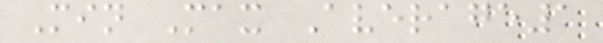Min Max Average1
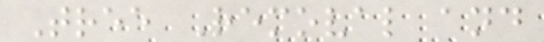Tree Removal and
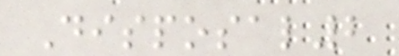Disposal2
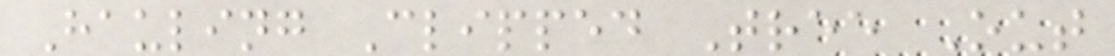Hauling Clipped Tree Out
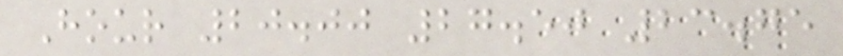Hour 20.00 27.50 23.75
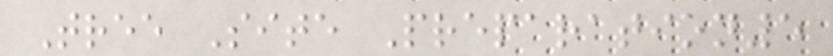Tree Site Preparation5
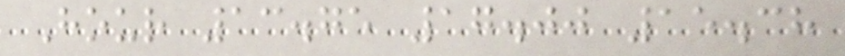Hour 13.75 17.00 15.38
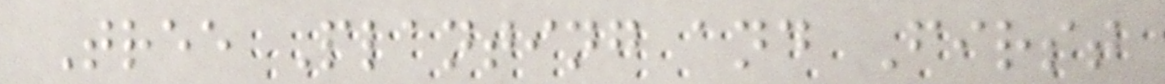Tree Planting and First
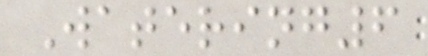Watering6
